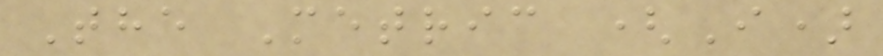The Metric (I)
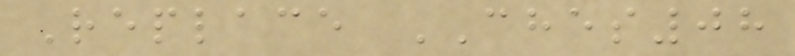Replace CHES08
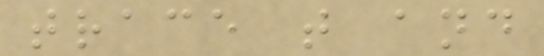trace t and
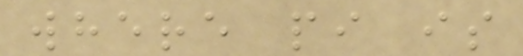where pi is
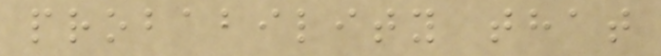probability that
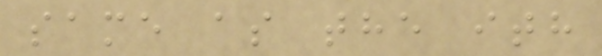same as the ith
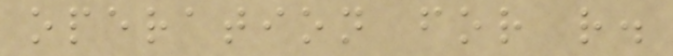operation for r.
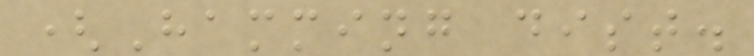(Hamming dist.
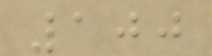100
